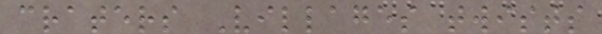craters Villages twists
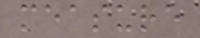measure
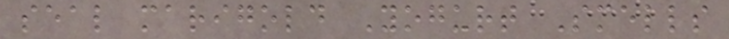seal marigold Yogurt Smells
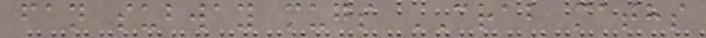fan subway mugs CRAB maths
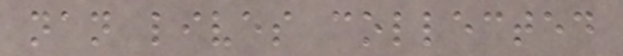nan lives collected
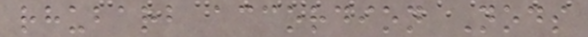rhubarb accordion Nods
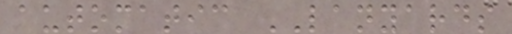automatic LANYARDS
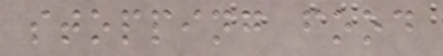stopping food
